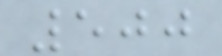500
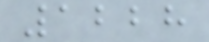1228
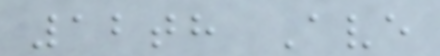12th Ave
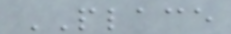PLACE
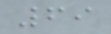69
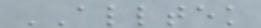ALLTEK
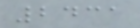2431
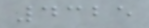4325
